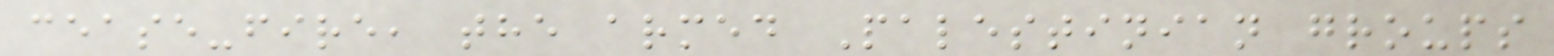cease-fire, the armed Palestinian groups
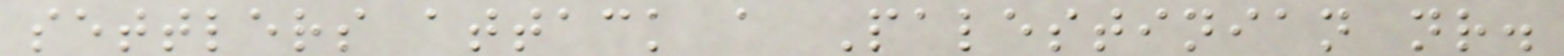settlers attack a Palestinian nr.
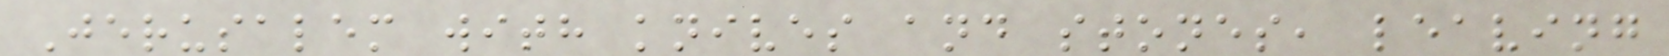Jerusalem with knives and stones, leaving
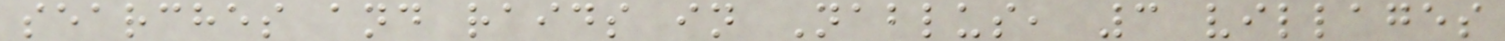searches and raids in Nablus, 3 villages
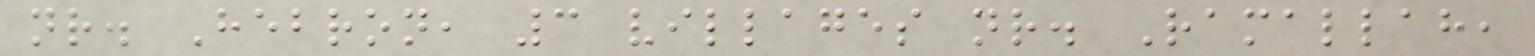nr. Hebron, 3 villages nr. Ramallah,
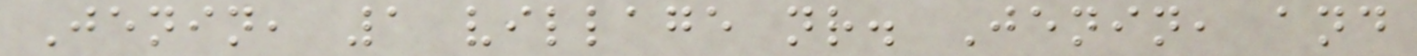Jenin, 1 village nr. Jenin, and
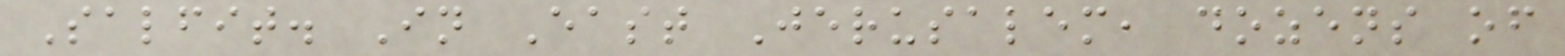Salfit. In East Jerusalem, dozens of
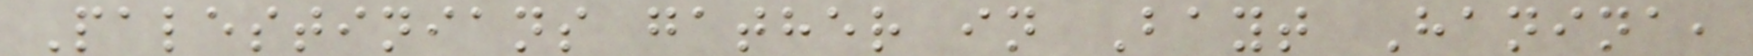Palestinians gather in Bayt Hanina,
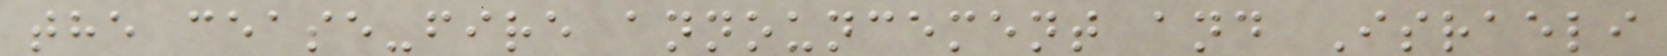the cease-fire announcement and Israeli
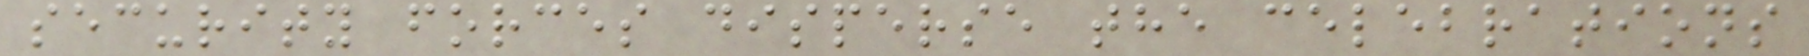security forces disperse the celebrations
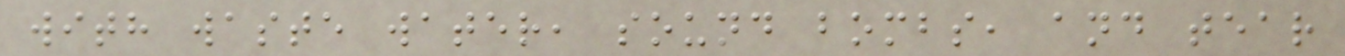with waste water, sound bombs, and tear
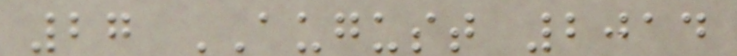27 AUGUST 2014
